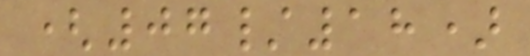(07/18)
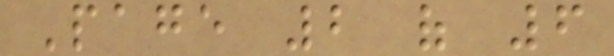Page 2 of 6
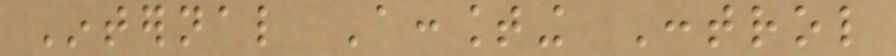Internal Accounting Control
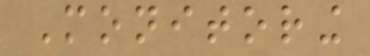Monitoring
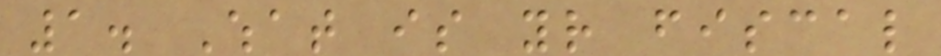1. What is your fiscal
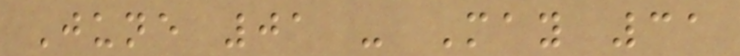June 01 - May 31
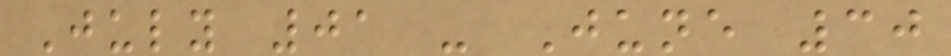July 01 - June 30
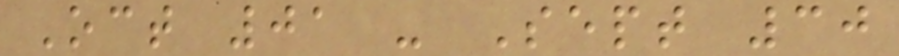Oct 01 - Sept 30
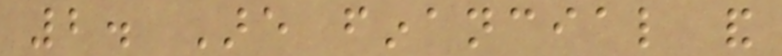2. Are financial and
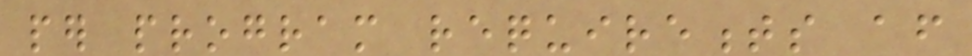per program requirements after
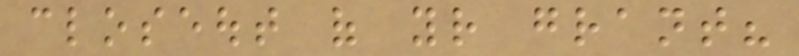closeout of your grant?
